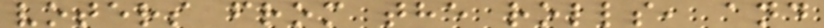voters from the rolls, and
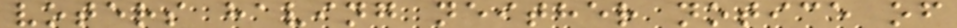voters having neither notice of
